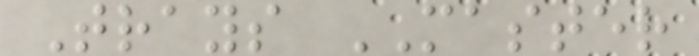Trays MASTER
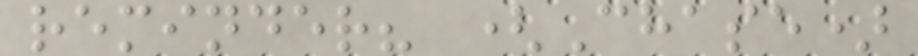reminder? (Chase)
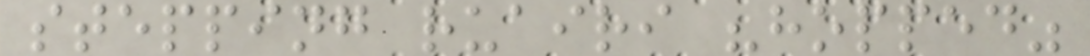stepping ruairi "hopped"
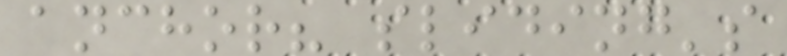anchor? sliding's
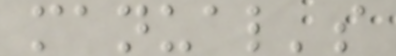manual's
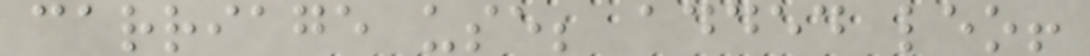carriage use; added leo!
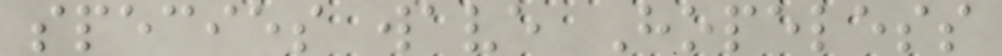species wave Hopeless
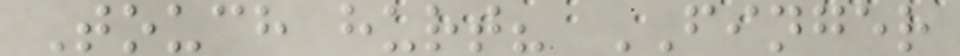Touch hurt? FINGER
